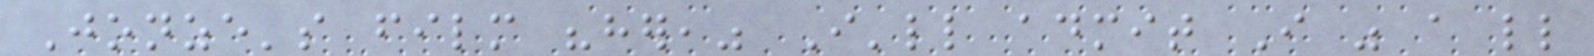Jonze's film "her," I'll admit I was a little
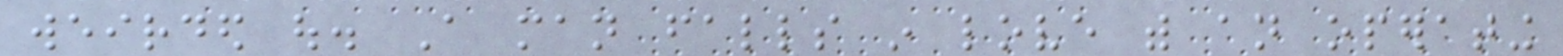weirded out. A man falls in love with an operating
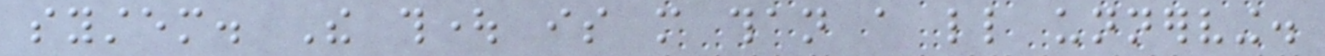system. The thought is more than a little unnerving.
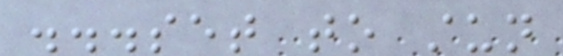...set to stun
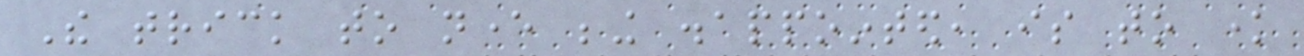The trick to never being disappointed, is to know
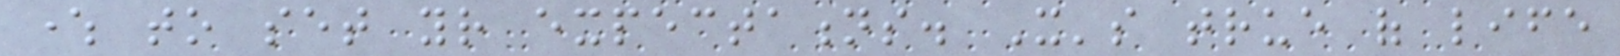where to set your expectations. It's true of life
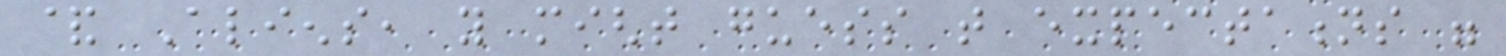& Aliens, you might guess that expectations were
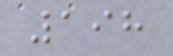198
